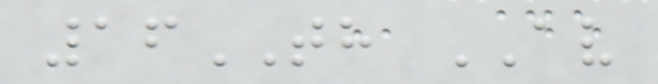16TH AV
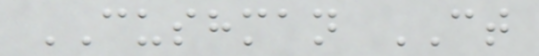CUSHMAN CT
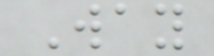Way
